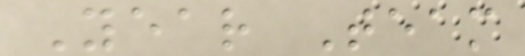Year Team
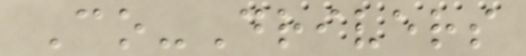Co-Drivers
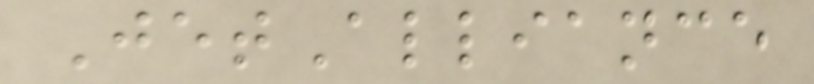JetAlliance
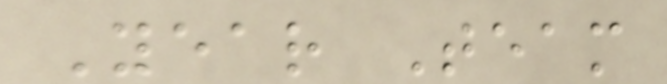Year Team
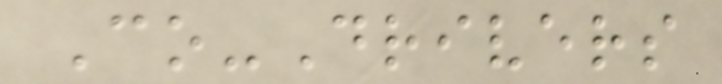Co-Drivers
